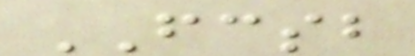FCSB
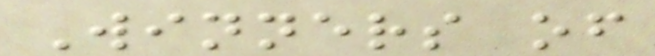Winners of
